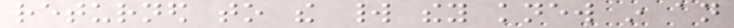returned to the world they knew in an
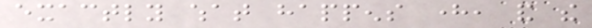exactly what happens here, and the
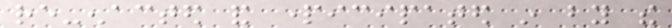re-enacted and participated in by the
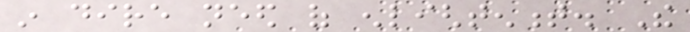in dire need of enlightenment. The
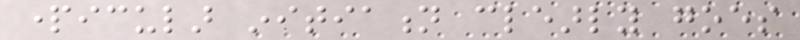particular initiation clearly goes
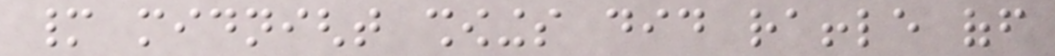many midnight showings did raffle off
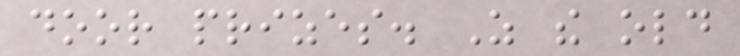door prizes. As the old
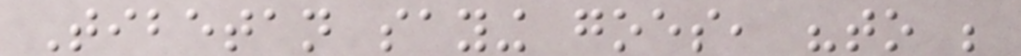Tibetan saying goes, "to be
